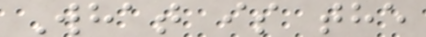What is the
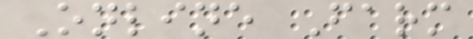Online Farm
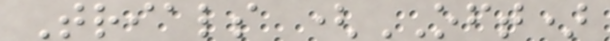Trials (OFT)
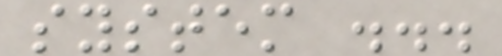system ...
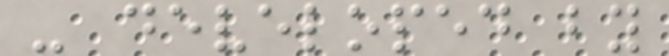- developed by
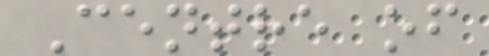Centre of
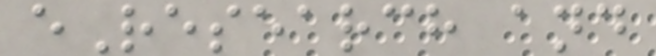eResearch and
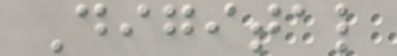Digital
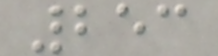253
